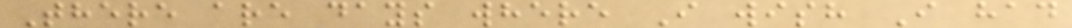There are days where I wish I had
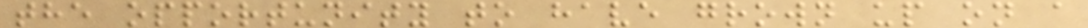the opportunity to have grown up on a
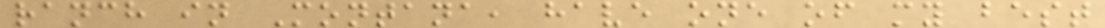ranch in Montana, have one of my best
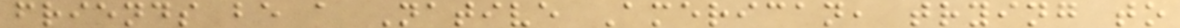friends be a Native American, trying to
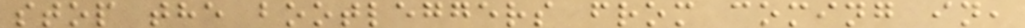stop the bootleggers from coming in,
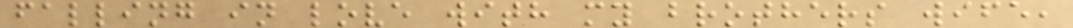falling in love with my brothers wife,
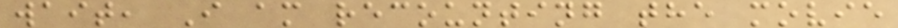wait, I am recounting the movie
